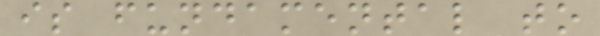is fundamental to
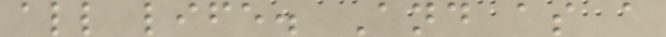all life. And as a
